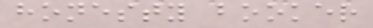honesty booker
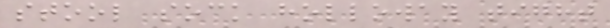stool sock holloway tight
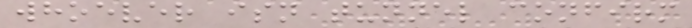whoever isn tunnel confirm
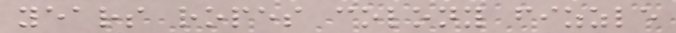years ropes colony fizzle
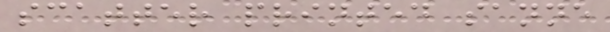scatter printed sanne
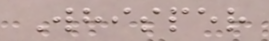Whisper
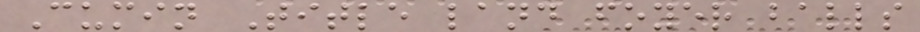Cumin Title land foyer balls
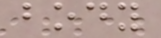body
